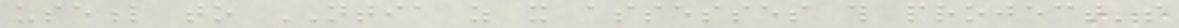useful to NTIA as it assesses this project's
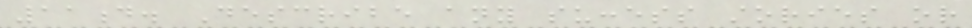11d. Describe any success stories or
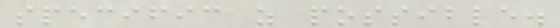specific as possible.
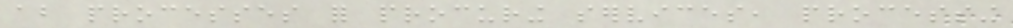about processes for procuring services, processing
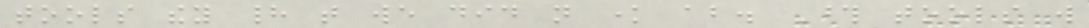tools they had that we did not know about. Those tools will
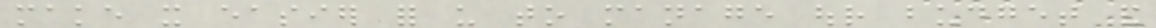make it easier for us to manage our budget and
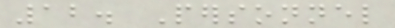12. Personnel
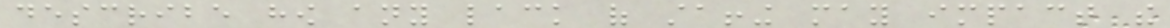describe how any lack of staffing may impact the
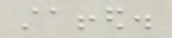staffed.
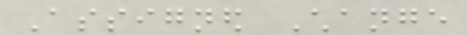Assigned Change
